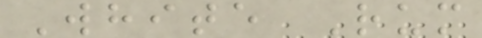White Rum
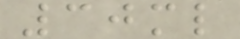30ml
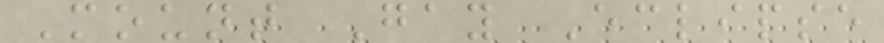Mount Gay Eclipse
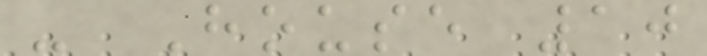- House 10
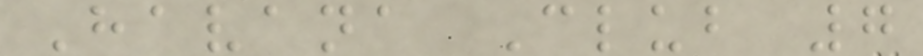Havana Club 7
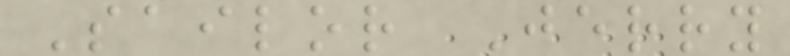Sailor Jerry
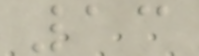13
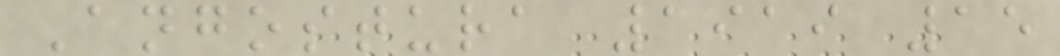Angostura 1919 15
